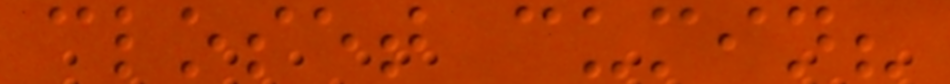closet cumin?
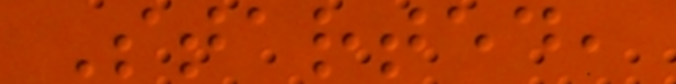Started,
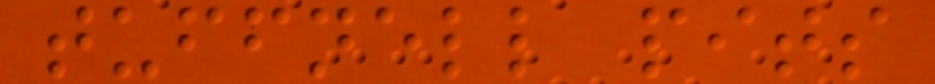tuffnell pits
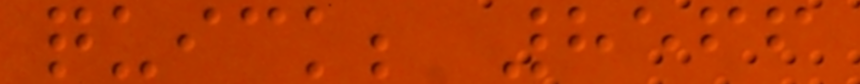quick; 8566
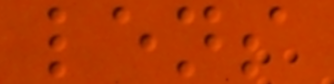lens
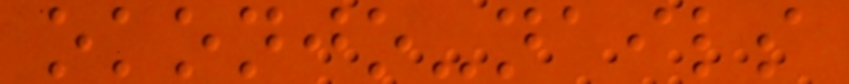okonjo-nails
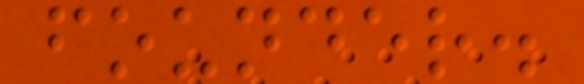founder.
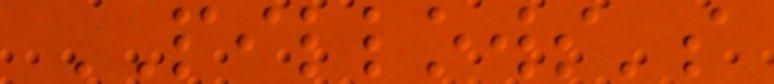PILLOWS's
